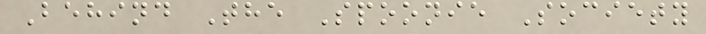Behind The Spoonie Society
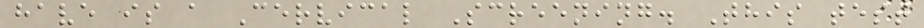have is a Cervical Screening. This test
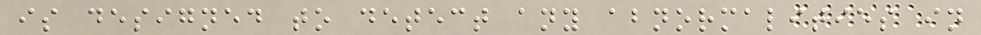is designed to detect any abnormalities in
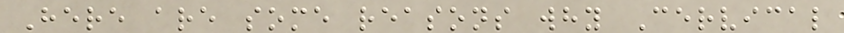Here are some reasons why Cervical
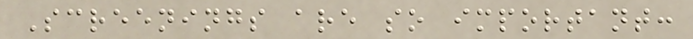Screenings are so important:
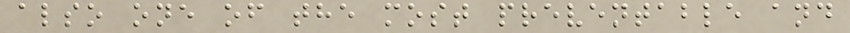also one of the most preventable and
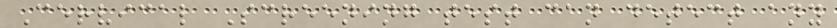Cervical Screening test can detect any
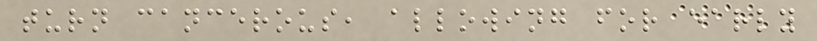turn cancerous, allowing for early
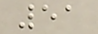51
